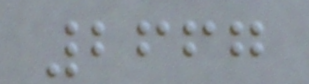2667
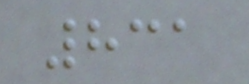831
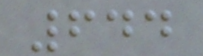644
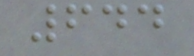644
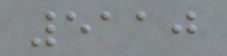5110
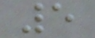5
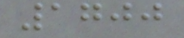1700
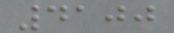4100
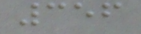356
